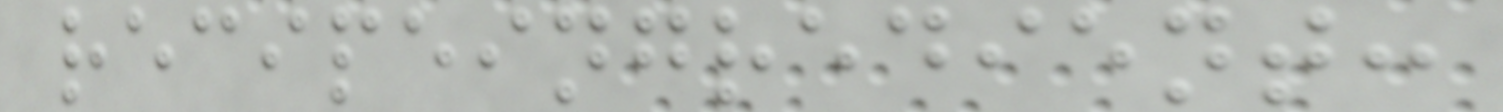recipeingredient:
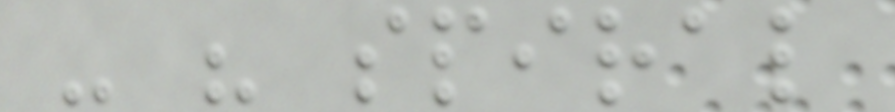- " spiral
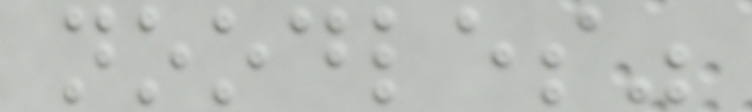noodles"
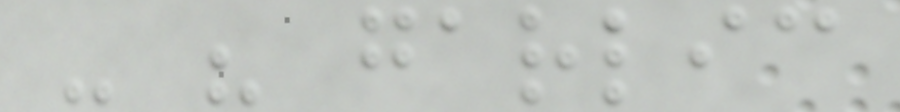- " garlic
